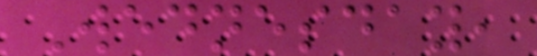Wednesday,
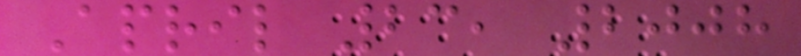April 23, 2008
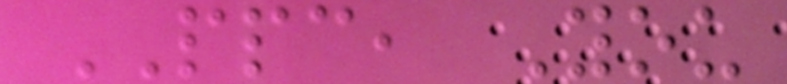PPC, You
